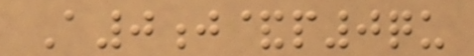A0j&p0qu
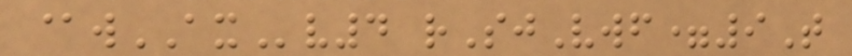@wAXv4 rSjVwf=9T
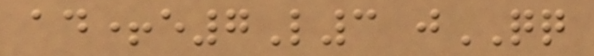ad+e7L3 jQQ
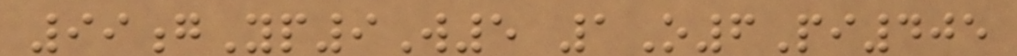99gYp9W5 1O6Pi405
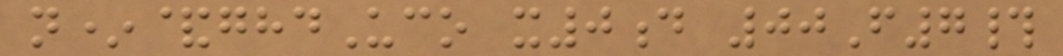n*&ghdUco x0d 00F7#
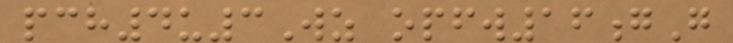pch4u3Wz opfw16gG
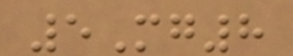5Mg8
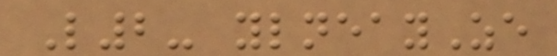L2- ylneayZe
